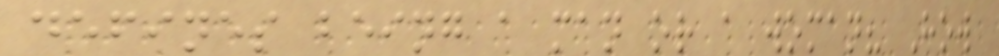defines being a man or a woman? How
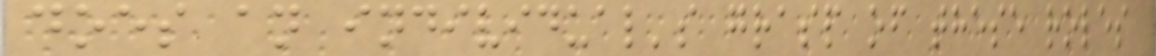does an individual's grasp of these roles
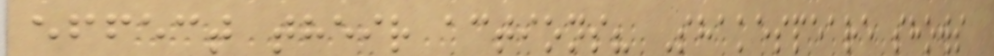effect their actions? Shakespeare shows
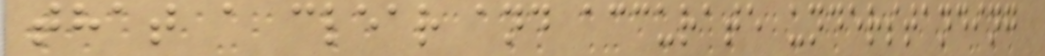that a clear and accurate understanding
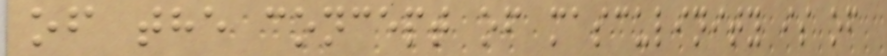of the concept of masculinity is of
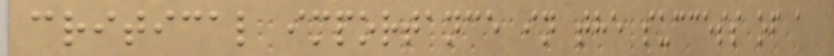critical importance in the success of a
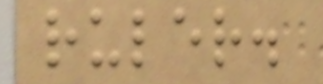ruler.
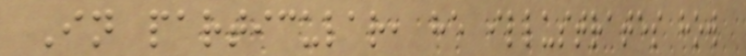In particular, he illustrates how
